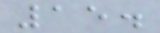15.
